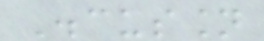Discussion
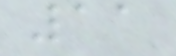11
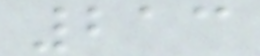213
